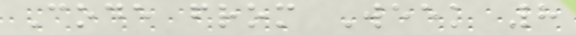Code from Week 8
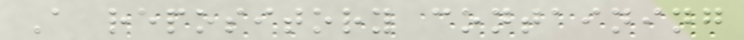A repository containing
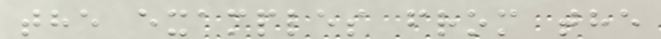the examples from the
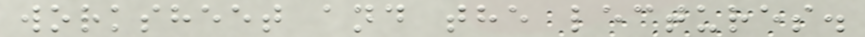worksheet and the lectures.
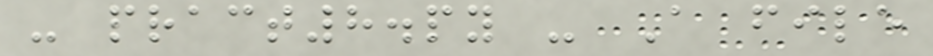- pract8.py - A file
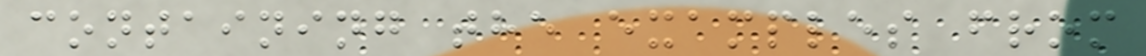containing the examples from
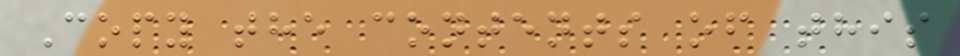Copy the contents of this
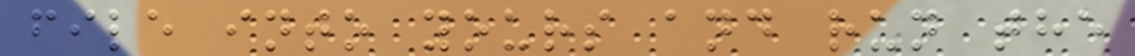file into yours and run the
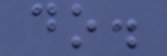do.
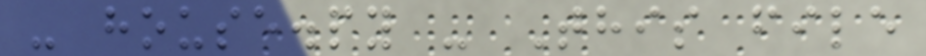- house.py - This file
